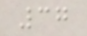37
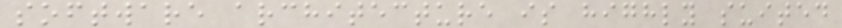software architecture is highly suited
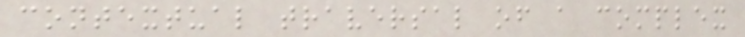contextual traversal of a complex
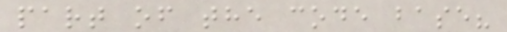part of the code base?
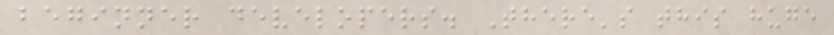beginner developers. There's this huge
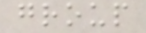group
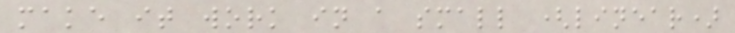make it work in a small (linear)
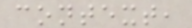context,
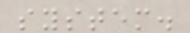system.
